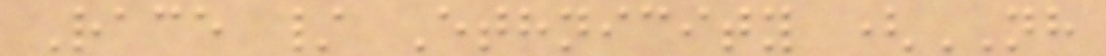Race / Ethnicity (NH
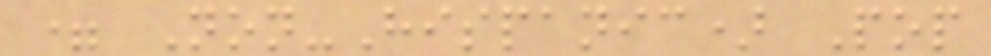= Non-Hispanic) Pop
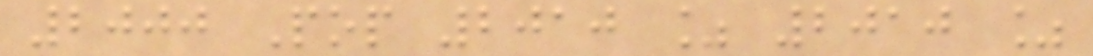2000 Pop 2010 % 2010 %
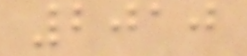2010
